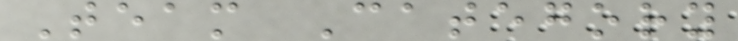Team Category
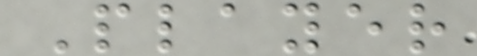Player
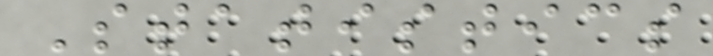Statistics
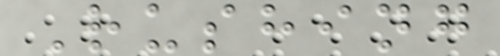Rushing
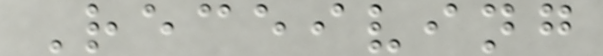Receiving
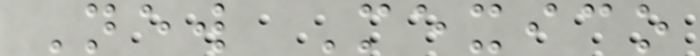New Mexico
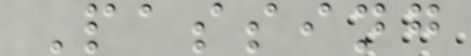Passing
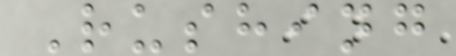Rushing
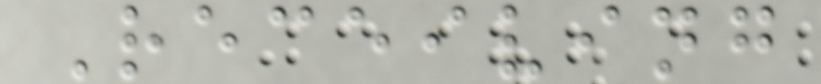Receiving
